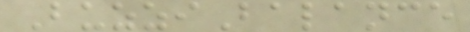BuzziBalance
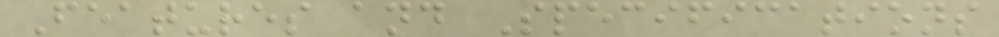Features and Specifications
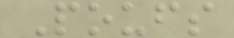Poufs
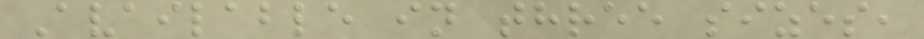Available in three sizes,
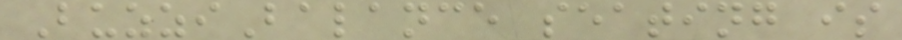BuzziBalance seating is
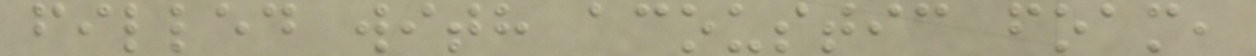filled with acoustic foam,
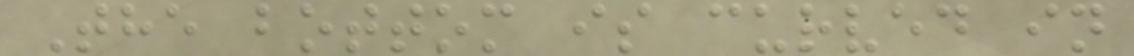The bottom is curved in
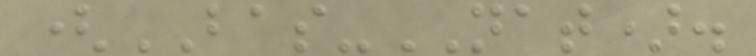(BAS-NAT).
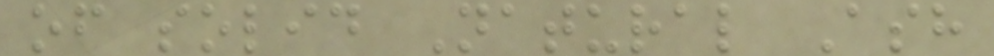of solid Natural Ash
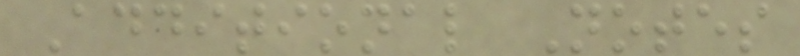Additional Notes
